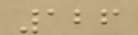126
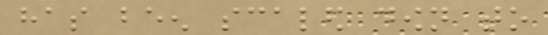has been scaled down to
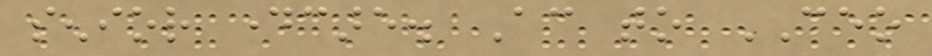senior daycare. According to CEO
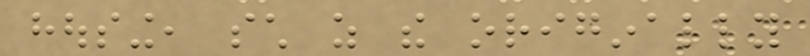housing, such as the originally
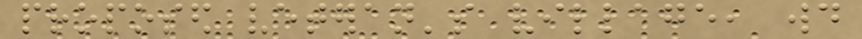proposed veteran's village, would
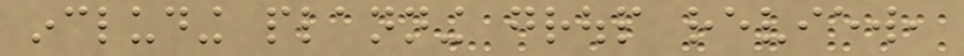including planning group review,
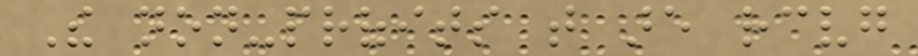The non-profits that are receiving
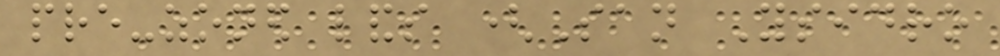pre-zoned lands (San Ysidro
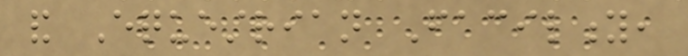and Equestrian Facility,
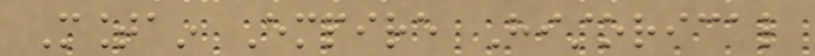Mountain Empire Historical
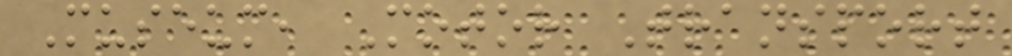Museum, Motor Transport
